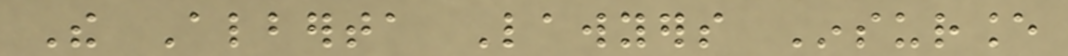The Alberta Lawyers Insurance
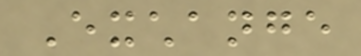Exchange
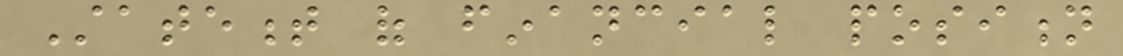Statement of financial position
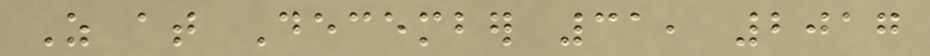As at December 31, 2017
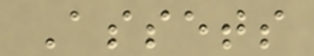Assets
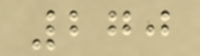270
